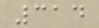314
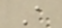A
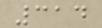314
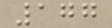177
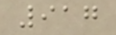917
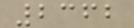2362
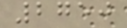2750
